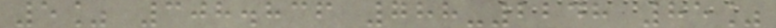5% 308.836 788-2248 85%
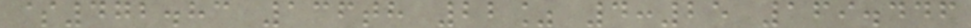$472.83 136th 22% 4:25 169.446
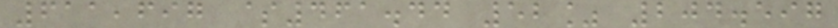611,697 $461.44 52% 204.597
